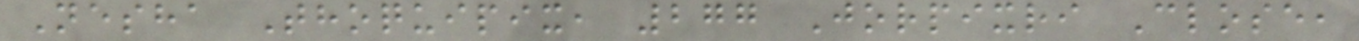Nesha Thoquipix, 277 Jorpixri Close,
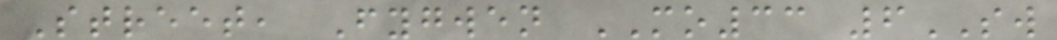Street, Fygwen MO33 6SW
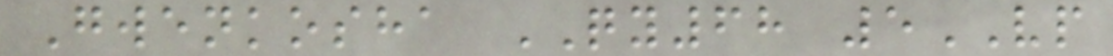Gwenkosha QY68 5VP
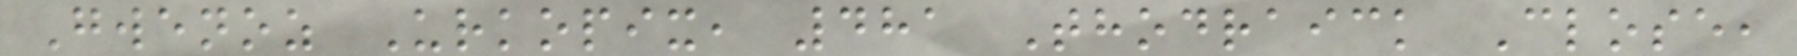Gwenoz Urkopix, 481 Thodraick Close,
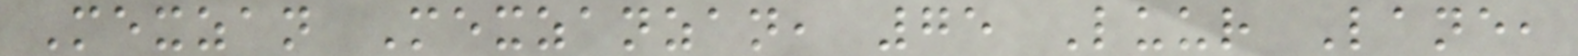Mexzan Mexzanzan, 75 Luur Lane,
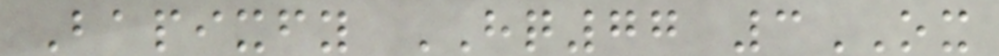Bapixfy HQ77 3OX
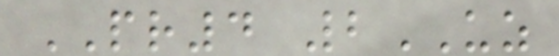PR4 2UZ
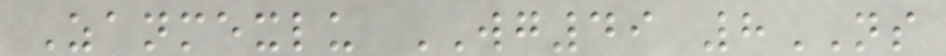Zanmexlu WG49 8NS
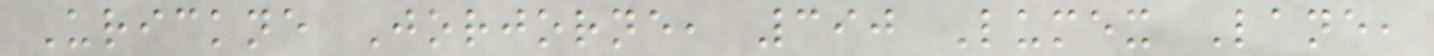Urickne Jorjorne, 390 Lumex Lane,
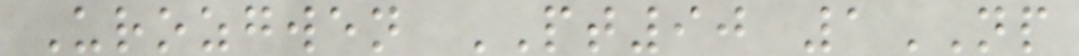Urozgwen PT90 1NP
